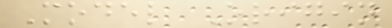Model Origin
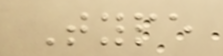Type
